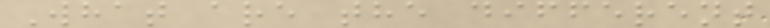What are the different
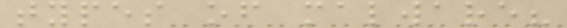types of malware?
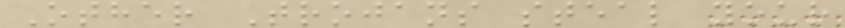Other Trojans steal your
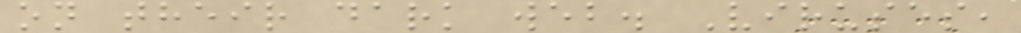on their dark web. Viruses,
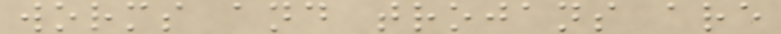worms and trojans are
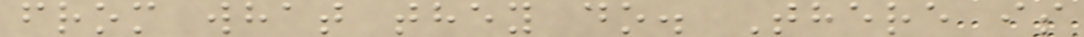from what they do. There is
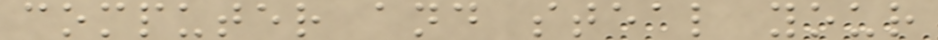computer and steal your
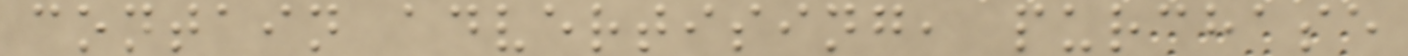contain advertising, purchase
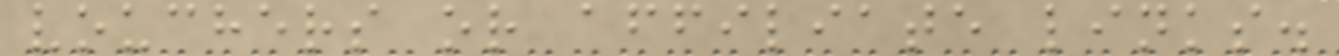vouchers or affiliate links.
